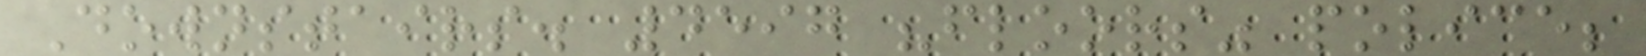Downstairs. 4597 "floors" police;
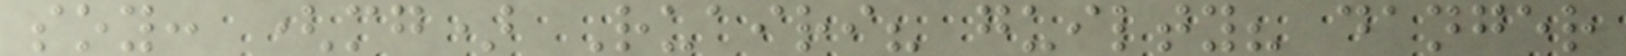soy: (mg) Ruairi? guilty? danger
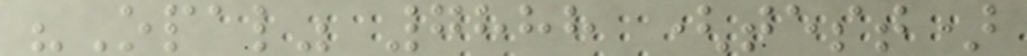"Opal" 7888 (test)
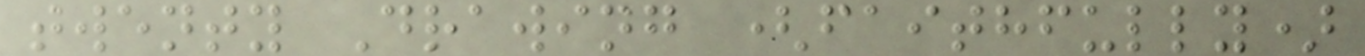twenty Drawing (faithfully)
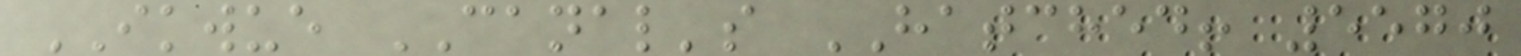IKWUE CANAL's HATCHED! 5570
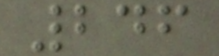246
